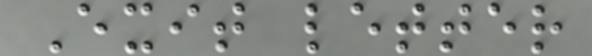Exit letter
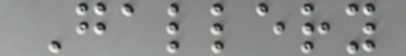Gallery
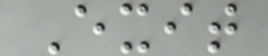Exit
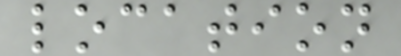location
